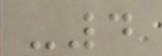-4
